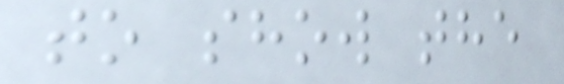to show the
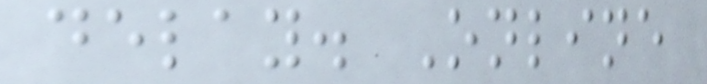delay. Online
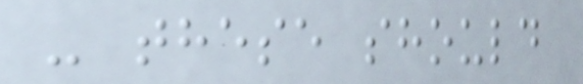- these should
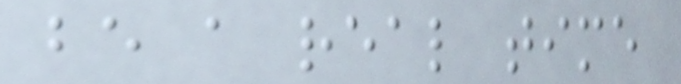be a real time
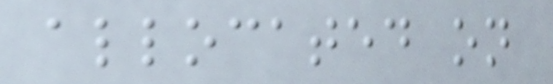allocated on
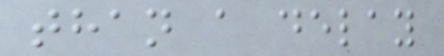than a delay
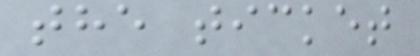the ticket
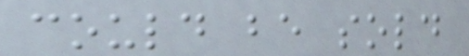could be sold
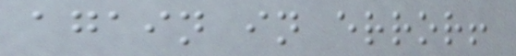again in error!
